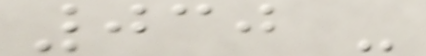030 -
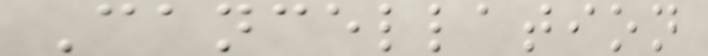Cancellation
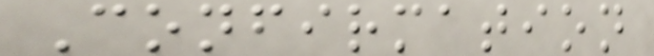Confirmation
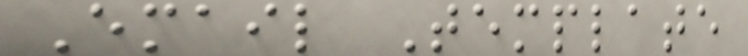Email Template
